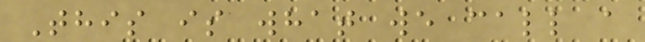This is what we call a
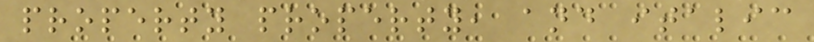property property, and italic
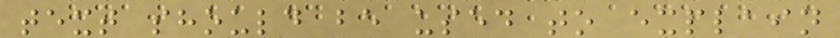text should be used to explain
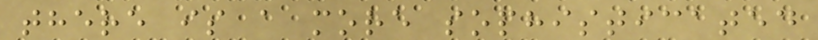there is a more sophisticated
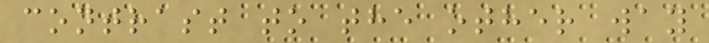contrast to the other way
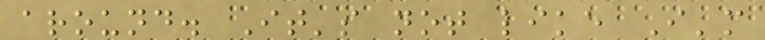around. It's not like I'm
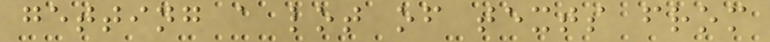getting a lot of texts from
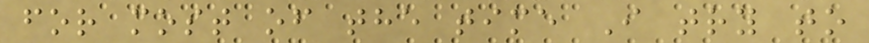for most of the time I try to
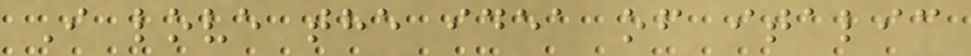I love the idea of italic
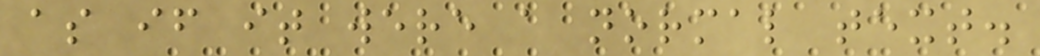as if it were a normal text.
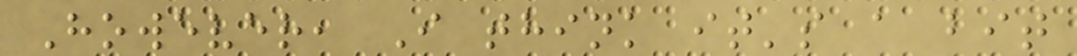However, I think it's a bit
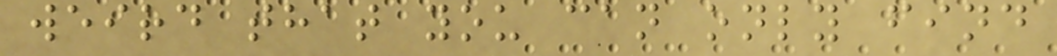weird that you can only find
